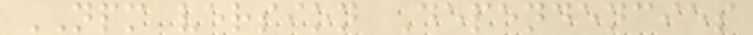NPM version Dependencies
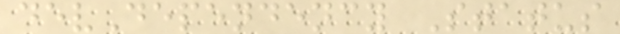devDependency Status
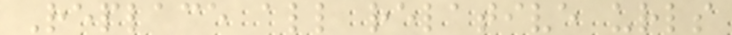Replace all relative urls
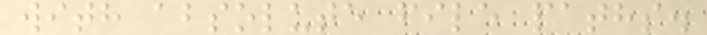with absolute file paths.
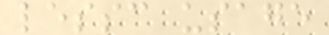lessc usage
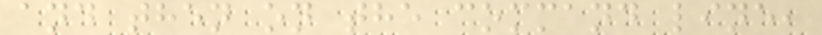and then on the command line,
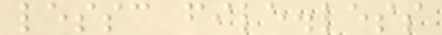lessc file.less
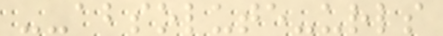--absolute-urls
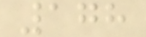178
